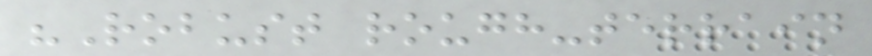"Robust rough-terrain
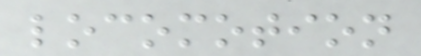locomotion
